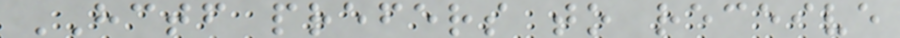HCTF prefers to receive
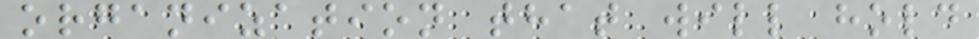organization that will hold
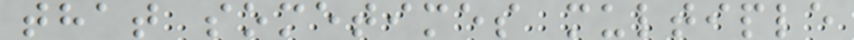that sometimes multiple
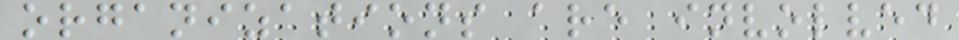organizations are involved
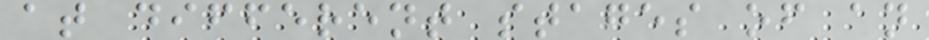at different stages of an
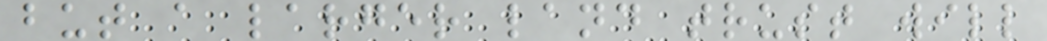but a larger land trust will
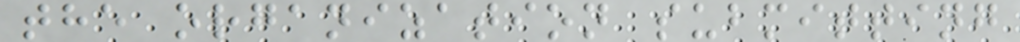the organization submitting
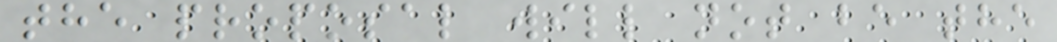the proposal will not be the
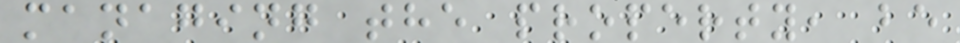managing the property, be
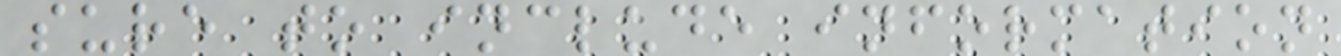sure to include information
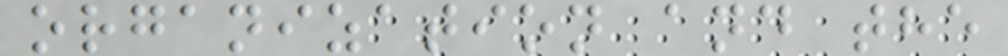organization and the
